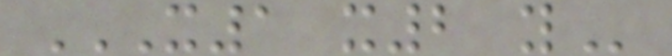X1 X2 Y
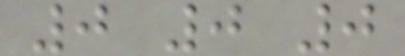0 0 0
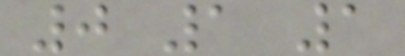0 1 1
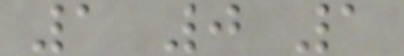1 0 1
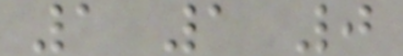1 1 0
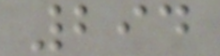294
